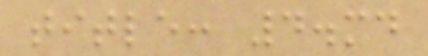title: 4.md
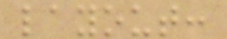layout:
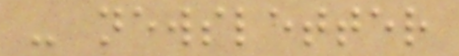- newsletter
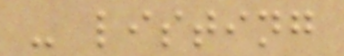- listing
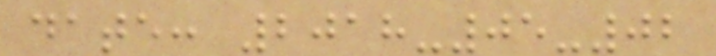date: 2018-05-02
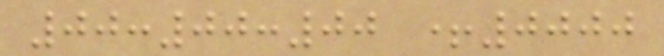00:00:00 +0000
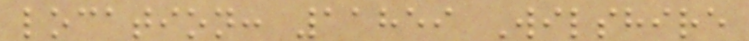location: 11859 Wilshire
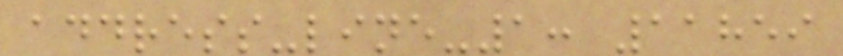address-line-1: 11859
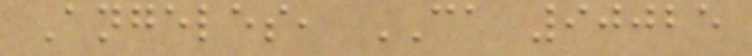Angeles, CA 90025
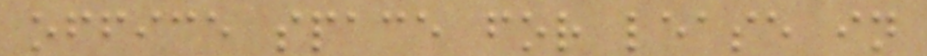office space for lease in
